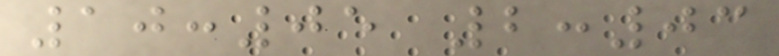10:05 2:03
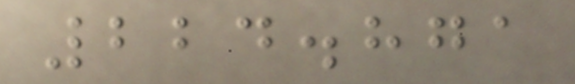224.871
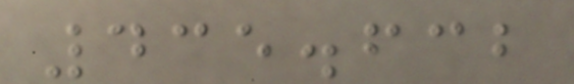435.632
